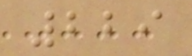229
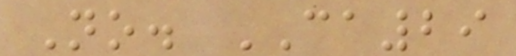No. CA29
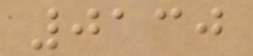0130
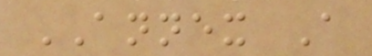ANNEX A
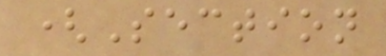(Section
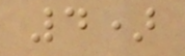4)
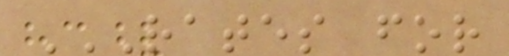RATES FOR
